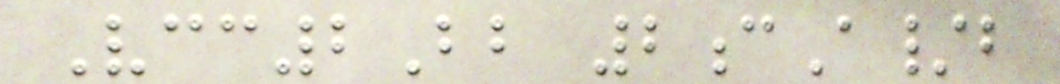Vcc2Bb 2cA/b
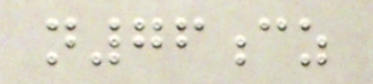n76cz
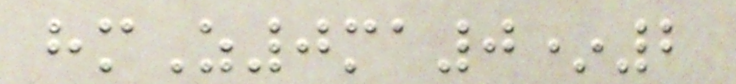hmZ0ma0*2
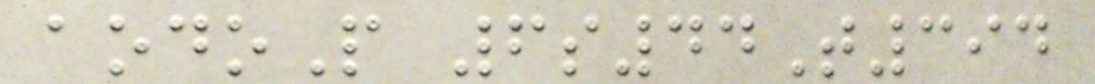aodoP 6s44T394
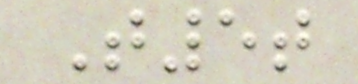T5t
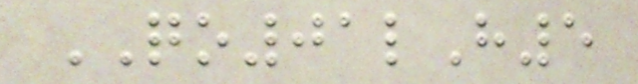QO01lH5
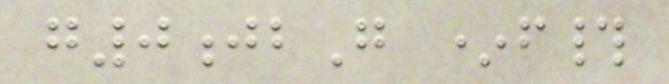g0jbG *f#
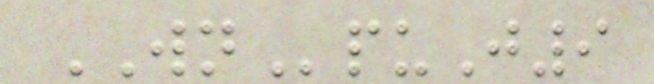WNpuJ9
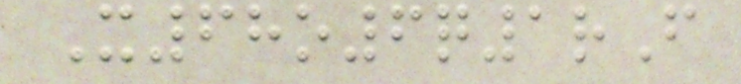X68o6q1rF
